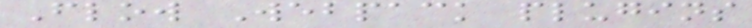Flow Webpack plugins
